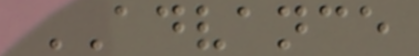ADVANCE
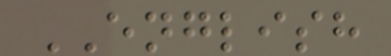ENGLISH
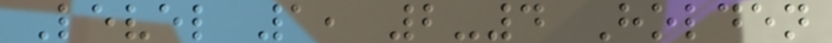Level 1, 2-4 Holden
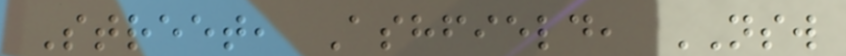Street, Ashfield, NSW
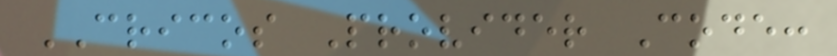CRICOS Provider Code:
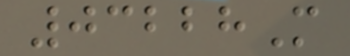03228M
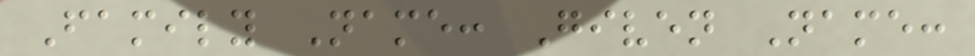Family Name: Given Name:
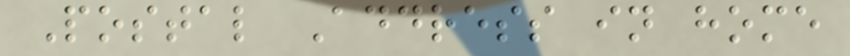Postal Address in home
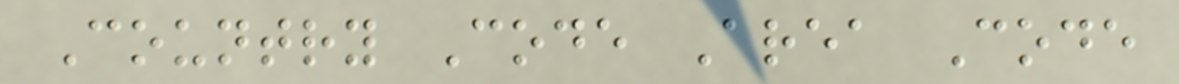Country Code Area Code
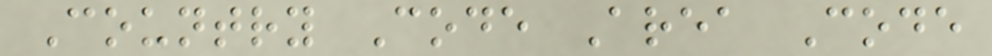Country Code Area Code
